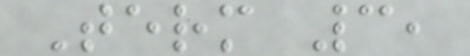Term 3,
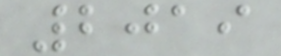2019
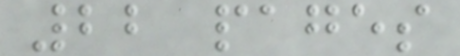22 pages
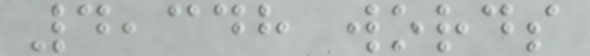4,348 words
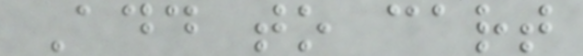Add to cart
